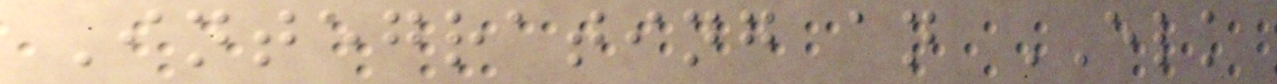Integrating an ELK
